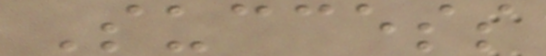Success
